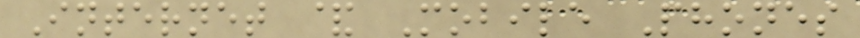Internet & Mobile Phones
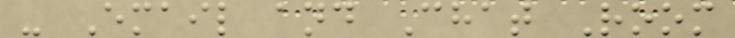- Email and Chat Room
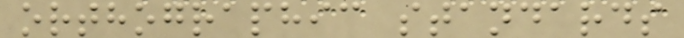orthographic standards
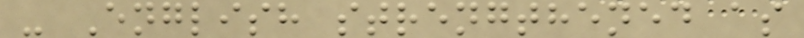- English strengthened as
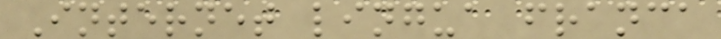Internet lingua franca
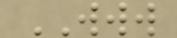WWW
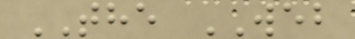THE WEB
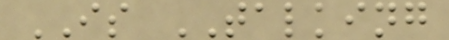IS TALKING
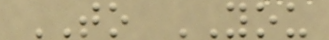TO YOU
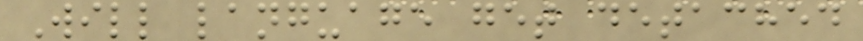Will language get detached
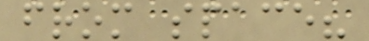from space?
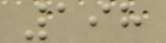198
